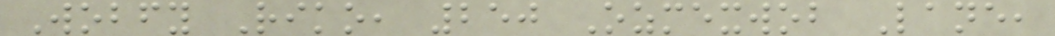Wobfy Riko, 250 Ozmexwob Lane,
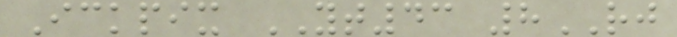Ickpix YT43 8RJ
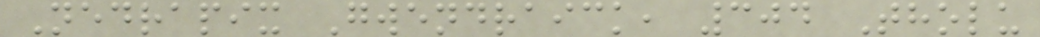Nedrapix Gwendraick, 304 Tholu
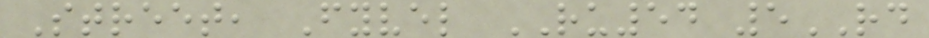Street, Fyvel RU54 5RD
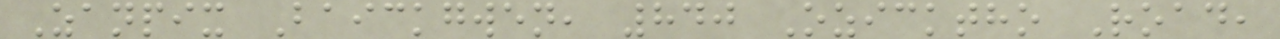Zanpix Baickgwen, 840 Ozicktho Road,
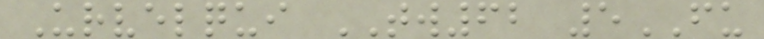Urvelqui TW62 5FU
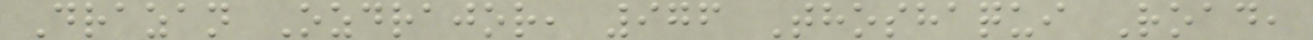Drazan Ozdrajor, 976 Thoshaqui Road,
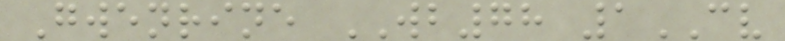Gwenrine WB78 1CV
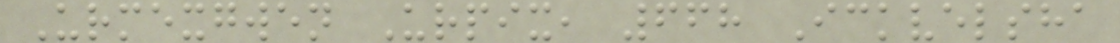Urmexgwen Urpix, 668 Ickvelsha
